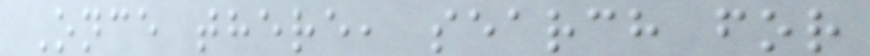Once there, search for
